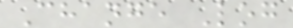Change Log
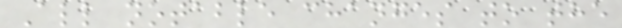All notable changes to the
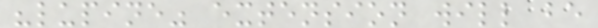"lupine" extension will be
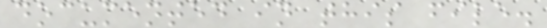documented in this file.
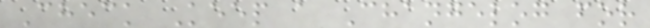Check Keep a Changelog for
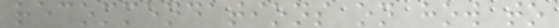recommendations on how to
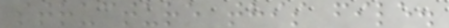structure this file.
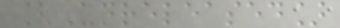[Unreleased]
